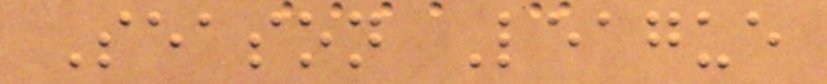Season League
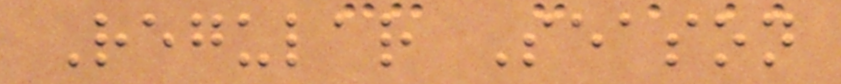Regular Season
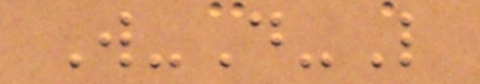W-D-L
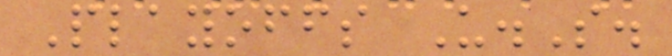Playoffs U.S.
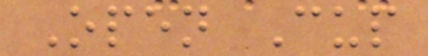Open Cup
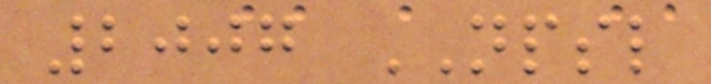2007 NPSL
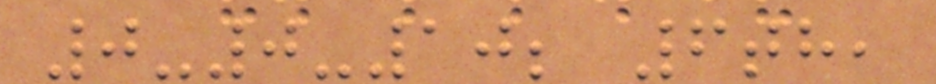0-0-10; 6th,
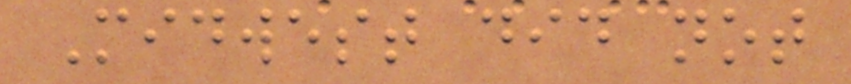Midwest did not
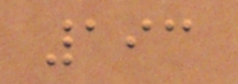193
